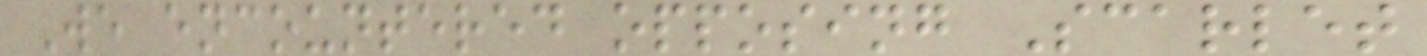We encountered opposing Scarlet
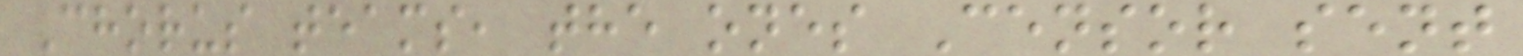Chorus teams, the ones Censor sent
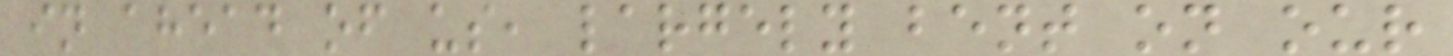in ahead of us, largely bent on our
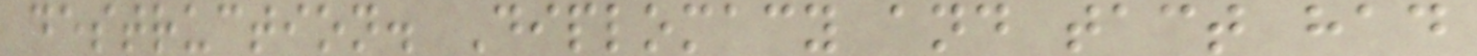destruction. Diplomacy and tact had
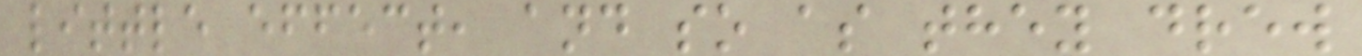little effect, and so as they drew
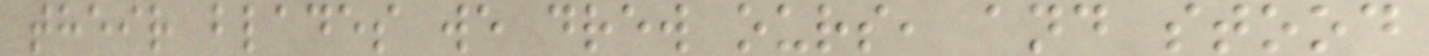their blades we drew ours, and stood
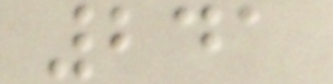241
